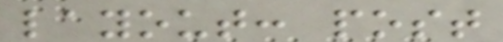layout: post
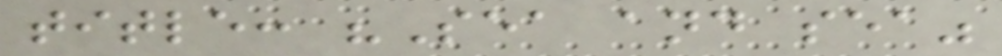title: "Sea and sea"
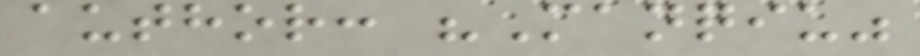author: "Manqiu"
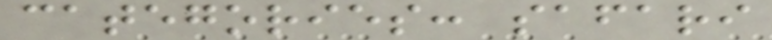categories: safari
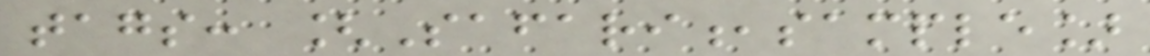tags: [Safari,sample]
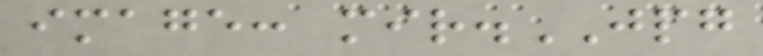image: mir.JPG
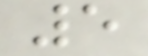5
